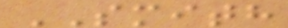SMITH
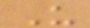U
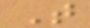T
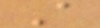A
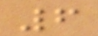6
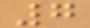7
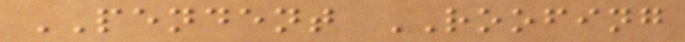PENDENT ROOFING
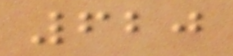620
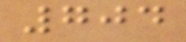704
